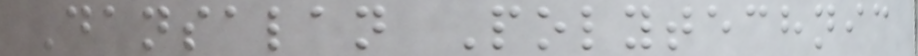Dansalan Polytechnic
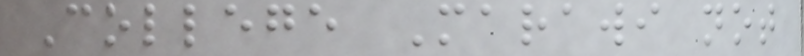College Marawi not
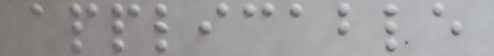applicable
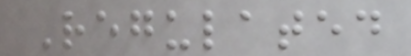Regulated
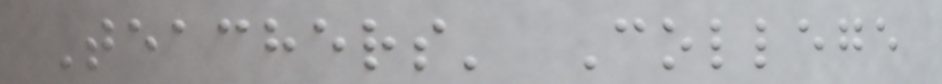Teachers' College
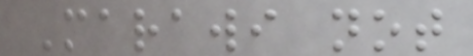Marawi not
